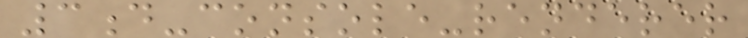3d-console-renderer
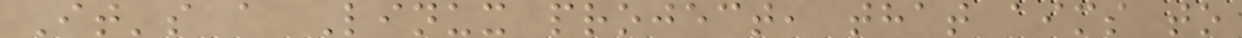It's a Linux project, that aims to
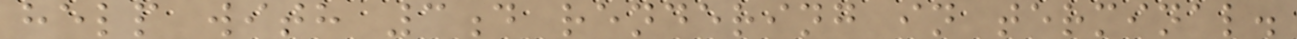help with 3d rendering in terminal.
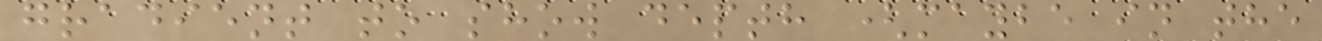gradient to show depth (maybe in the
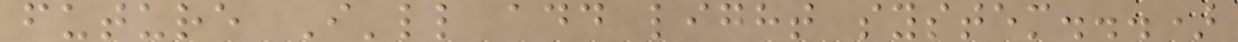future I'll add light system...)
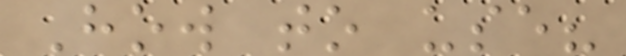How to use?
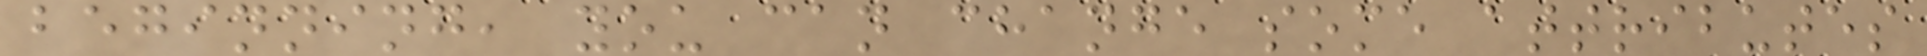beginning, you can change some attributes
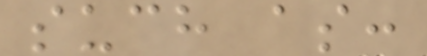such as:
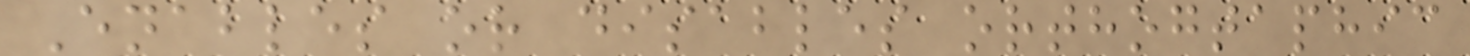Enables or disables orthogtaphic
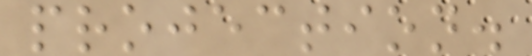projection.
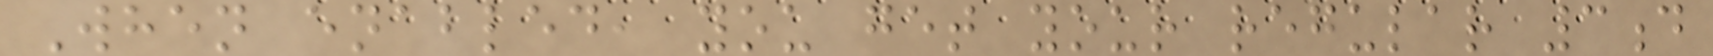When enabled, you get your regular 3d
